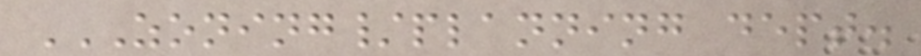ZONING/PLANNING DEPT.
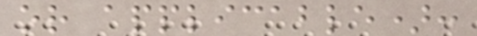or applicable):
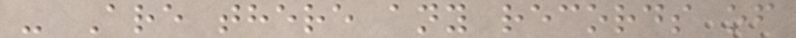- Are there any records of
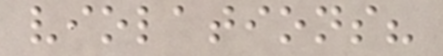violations?
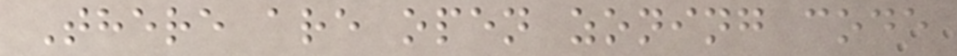There are open zoning code
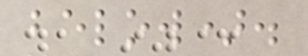below).
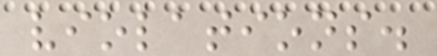violations.
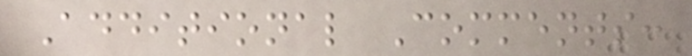Additional Comments:
